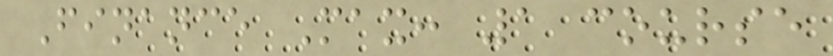Finance Max: 1 course
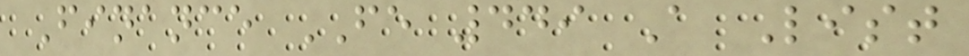Finance FE 449 A List
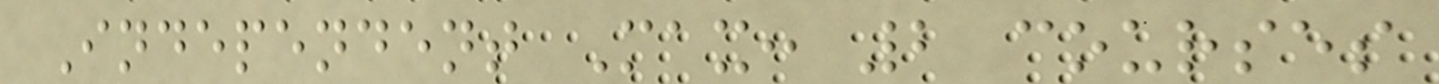Independent Max: 2 courses
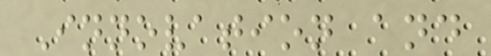Innovation and
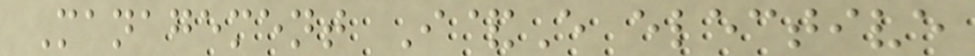Management I&E elective
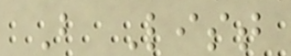B List
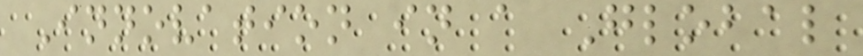Innovation in a Global
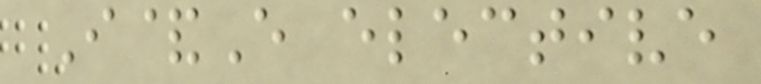I&E elective
